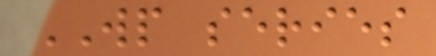WP series
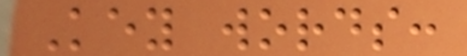Key words:
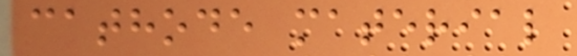cathode material
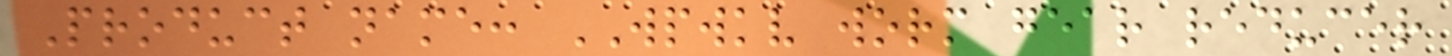Product name: WPWKV worm gear reducer
